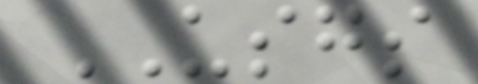USGS
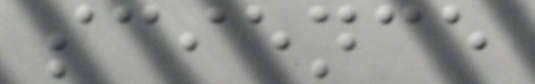science
